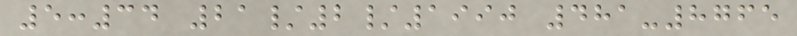5:34 21/2/1990 481-8765
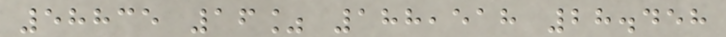58835 16% 188,518 28.458
